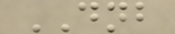DNB
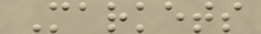Markets
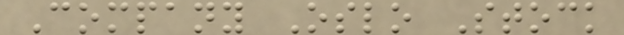Company Oslo Stock
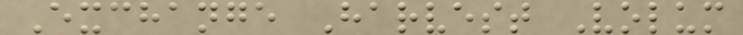Exchange Harvest Volum
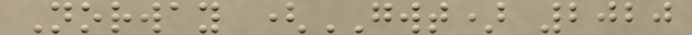Norway (GWT) 2020
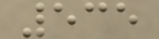535
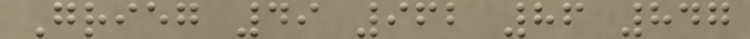Grieg 49 962 86 847
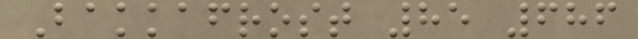Bakkafrost 85 686
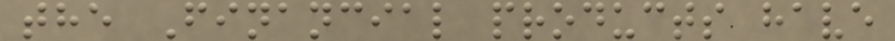the Financial products have
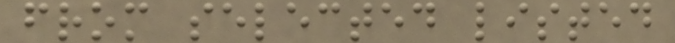from selected listed
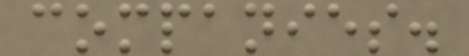companies.
